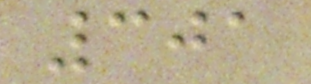301
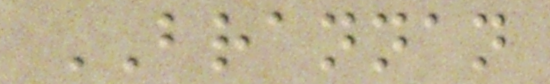BRANNAN
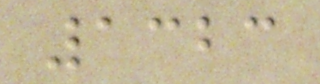1323
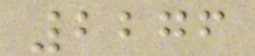2276
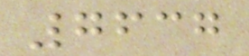7637
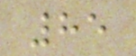85
